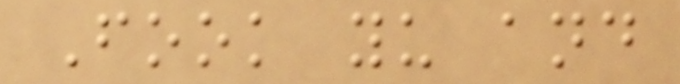Fook yu and
